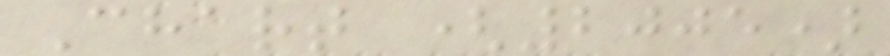Chart (2005)
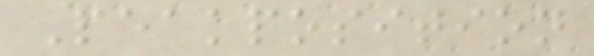Peakposition
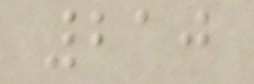210
